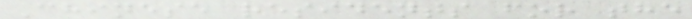Chinese residents for the
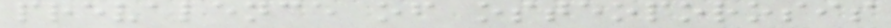prevalence of osteoporosis
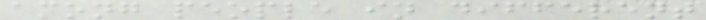among people in different
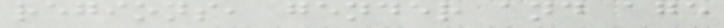regions, gender and age
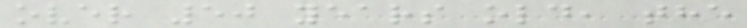over 50 years old, the
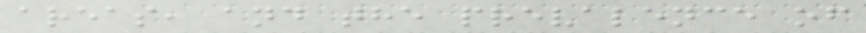areas, and the prevalence of
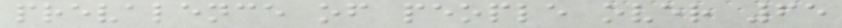prevalence of people over 65
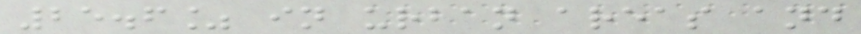25.6% in urban areas and
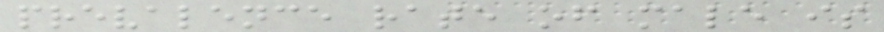prevalence rate of male is
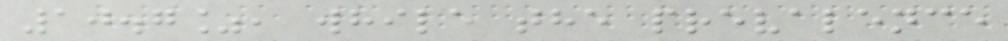10.7%, while the prevalence
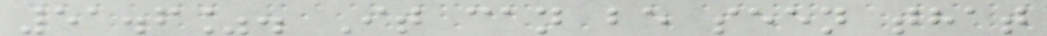51.6%. It can be seen that
